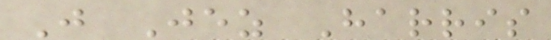J Jez Harris
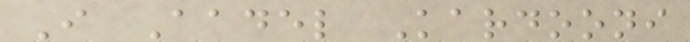I Aadel Kardooni
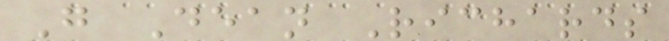G Dean Richards
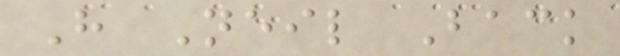H Neil Back
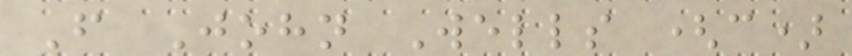F John Wells (c)
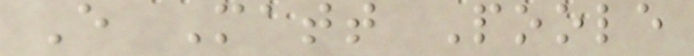E Matt Poole
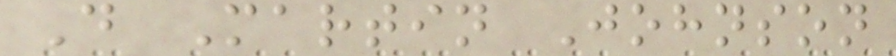D Martin Johnson
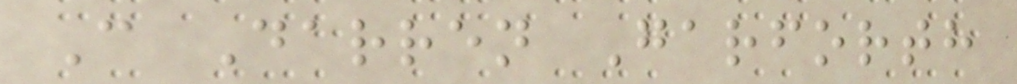C Darren Garforth
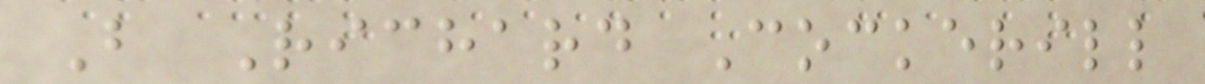B Richard Cockerill
